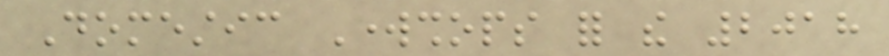Domestic Workshops for the 2018
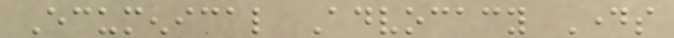Ecumenical Advocacy Days
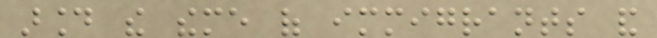around the theme of immigrants and
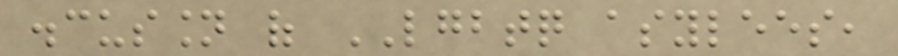discussion of LGBTQ asylees,
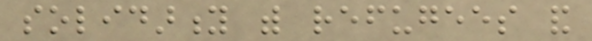solidarity with refugees and
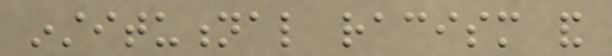institutional racism and
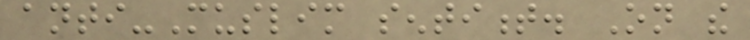anti-Muslim sentiment. On the
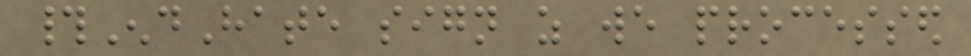#EndHate sign as we processed
